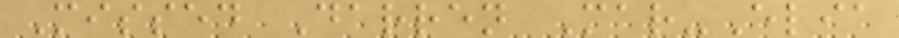Missed Darren Mar-Elia
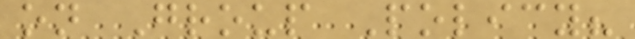on Group Policy?
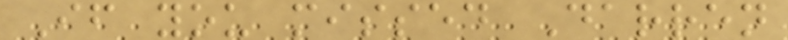If you missed Darren
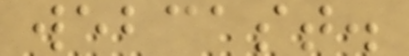webcast.
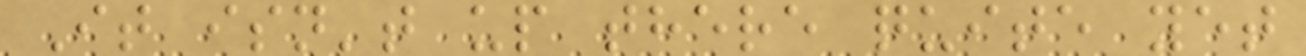It isn't up there quite yet
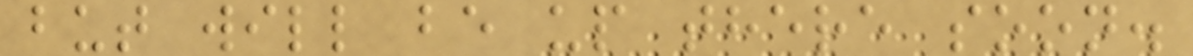but will be up there soon.
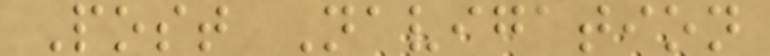Post Navigation
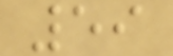59
